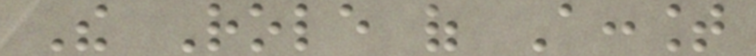The Role of Account
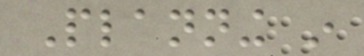Planning in
